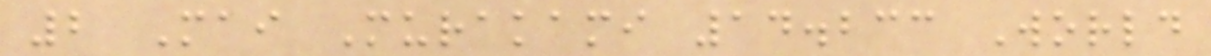2 Mai Murakami 14.233 World
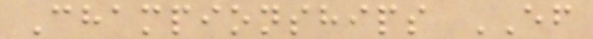Championships EF
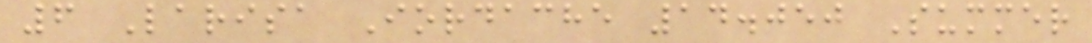6 Larisa Iordache 14.050 Summer
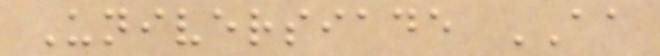Universiade AA
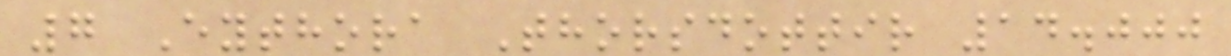7 Eythora Thorsdottir 14.000
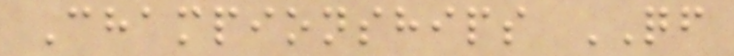Championships QF
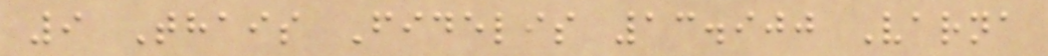9 Thais Fidelis 13.900 Varna
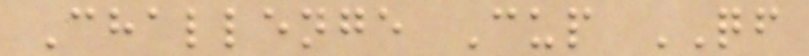Challenge Cup QF
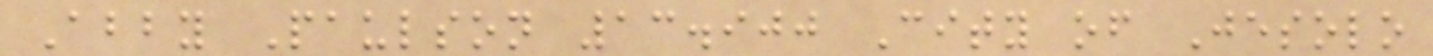Abby Paulson 13.900 City of Jesolo
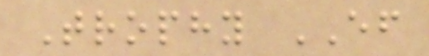Trophy EF
